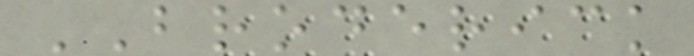BRODERICK
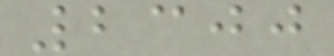2300
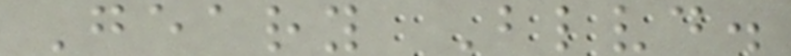Geary Blvd.
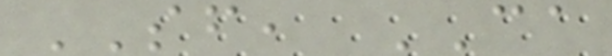SF, CA
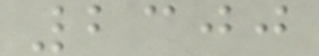2300
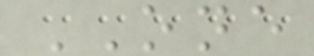ONE
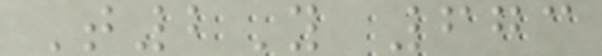T2Y 673
